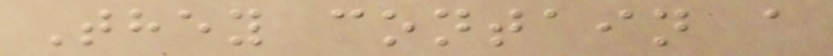They contain a
